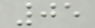05
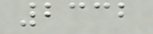2332
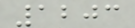1203
